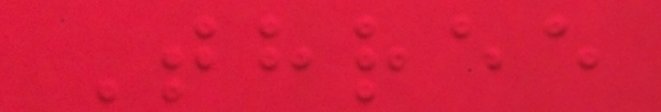Three
